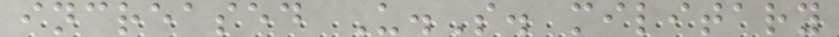increased U.S. military
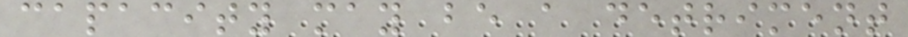capacity may be a detriment
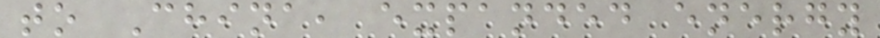to China, expanded energy
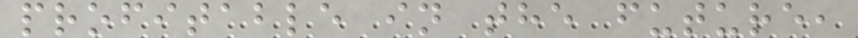profitable in the future,
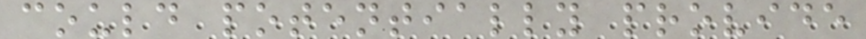could potentially provide
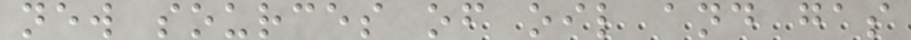new sources of oil and gas
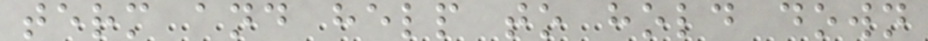term and help to hold down
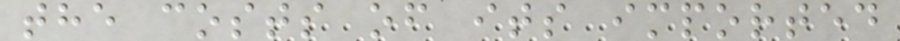the costs of its imported
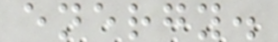energy.
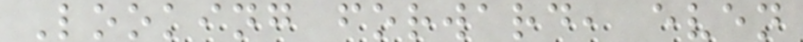Looking forward, even
